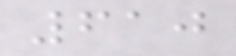610
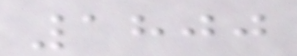1800
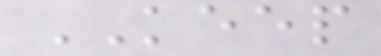KEEP
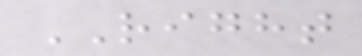RIGHT
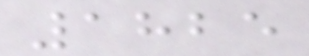1825
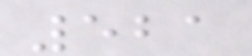521
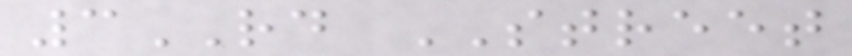3RD STREET
